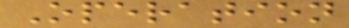Operation
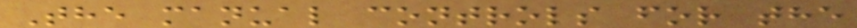The manual controls for the
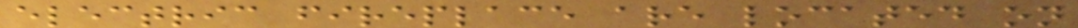electric fireplace are located on
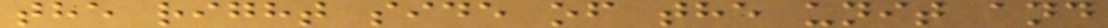the right side of the unit and
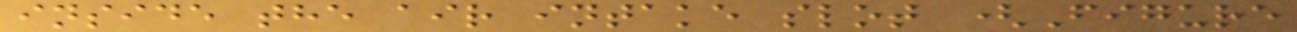inside the air intake slot (Figure
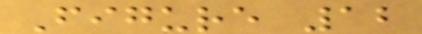Figure 12
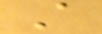A
